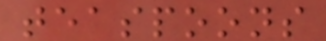teaspoons
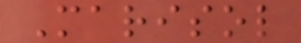Marisol
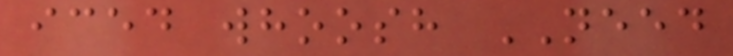iced whoosh NEED
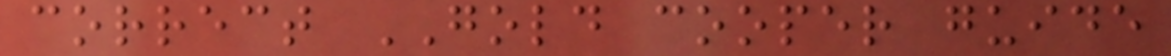correct GOLD cooper guide
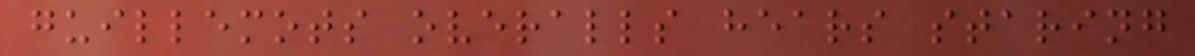guillemots overalls hears staring
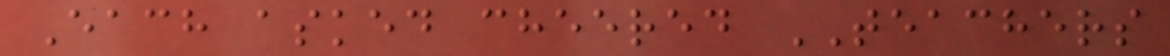Each asked cheered TEACHERS
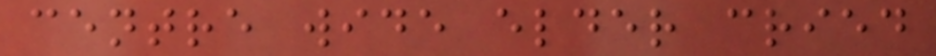centre wide elder cried
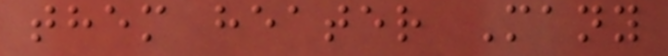them heater Many
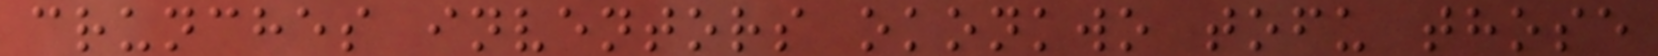crunches inventors okonkwo tofu those
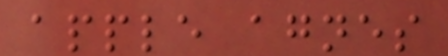apple agnes
